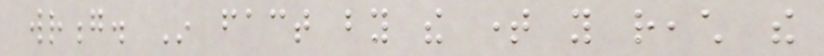wrong. In fact by the time you reach the
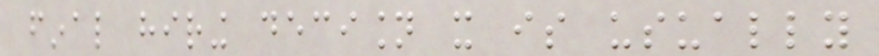final hiring decision it is usually
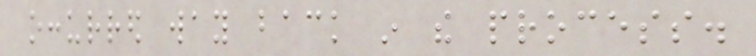occurred way back in the process.
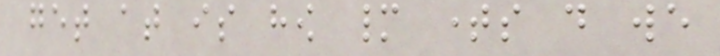get at is how many times do we
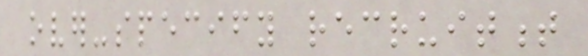over-specify recruitment
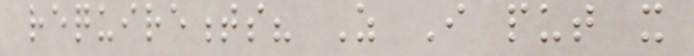requirements? As I put it
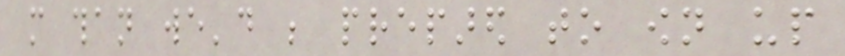more than we'd be prepared to own up
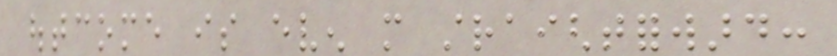outcome is even more straightforward:
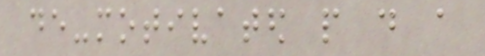de-motivated people do a
